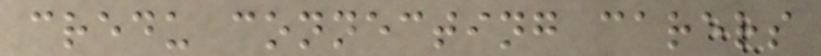credu connecting carers
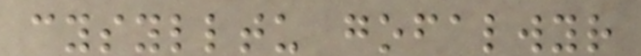cysylltu gofalwyr
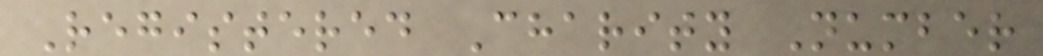Registered Charity Number
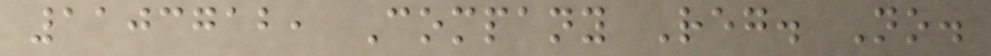1103712, Company Reg. No.
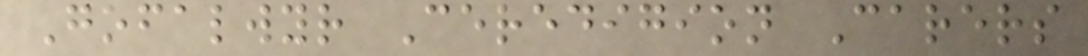Gofalwyr Ceredigion Carers
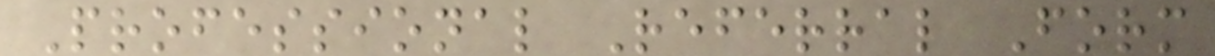Professional Referral Form
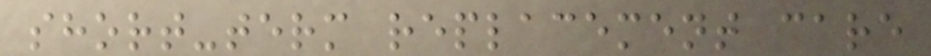short-term replacement care
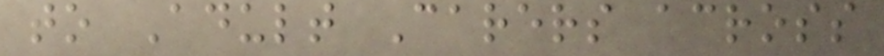to Adult Carers across
